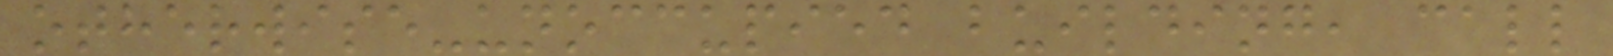otherwise-unoccupied building, call
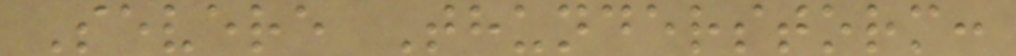Severe Thunderstorm:
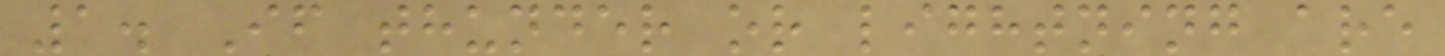1. If thunder or lightning are
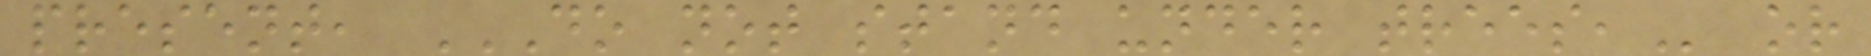present, DO NOT STAND UNDER TREES, or
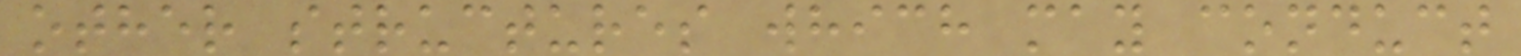other structures which may conduct
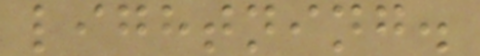lightning.
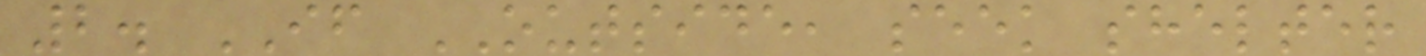2. IF OUTSIDE, seek shelter
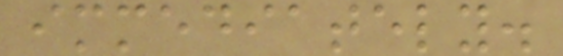immediately.
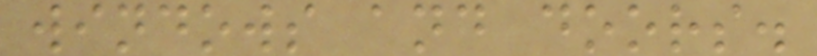windows and doors.
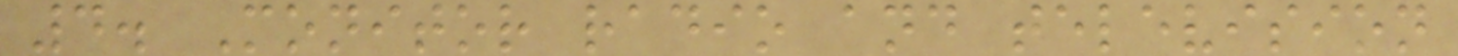4. Monitor radio and television
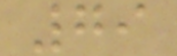79
